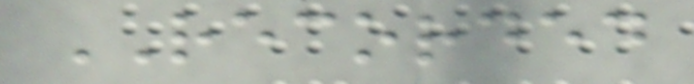RECORDED
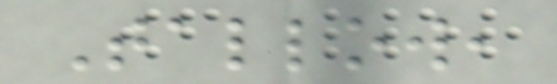Tallow,
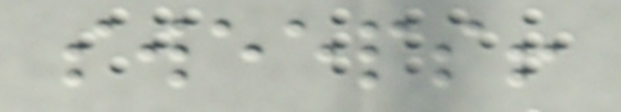sweeps!
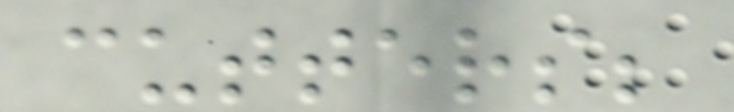cutters;
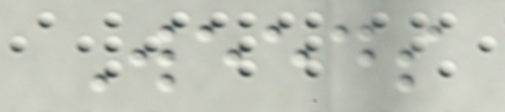Weeds
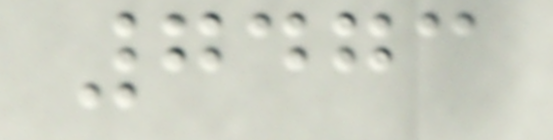7473
